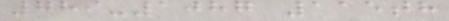789-1087 115th
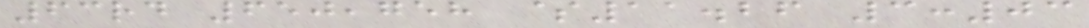63rd 650,758 $11.26 3:03
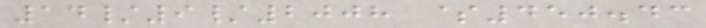14/9/2008 $450.43
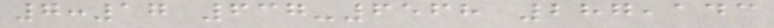7:17 637-6568 287,143
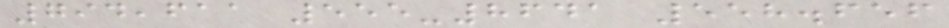794,611 555-8641 558.656
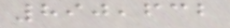890,632
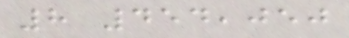8 454,050
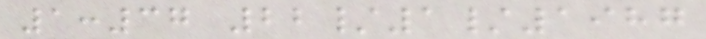1:37 22/1/1987
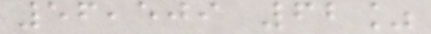56,509 62%
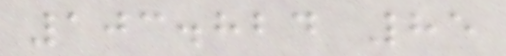103.824 85
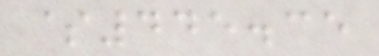$445.35
